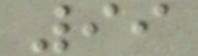99
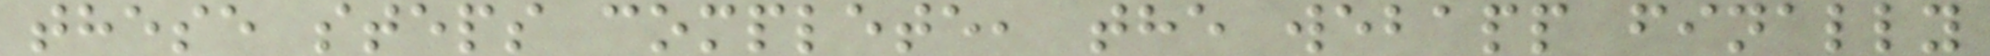these steps complete, the webapp finally
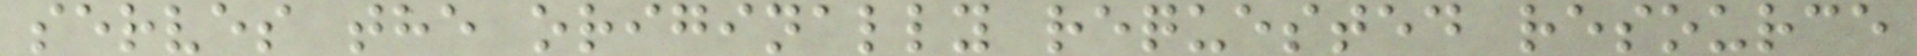serves the originally requested resource
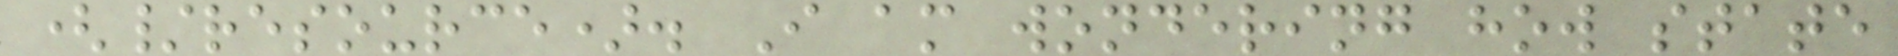(/resource). I am wondering how state
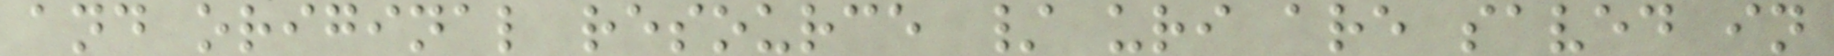and original resource / uri are saved in
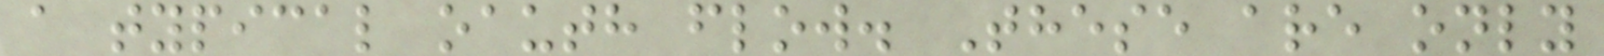a typical oauth flow. These are only
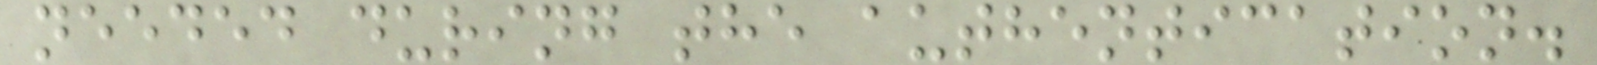needed during the authentication.
